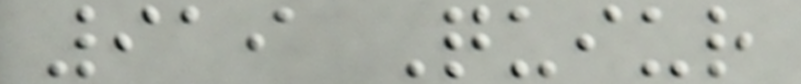919 Quiur
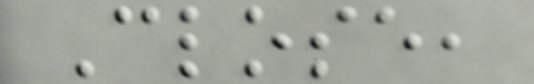Close,
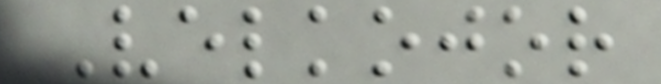Velkojor
